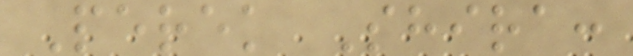Perek Shira:
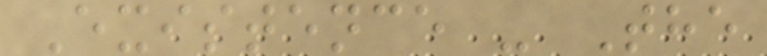Existence - The
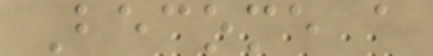Become a
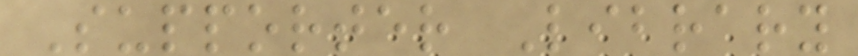Supporter Library
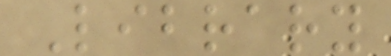Library
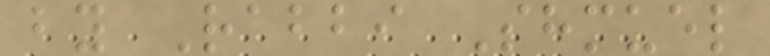by Rabbi Shmuel
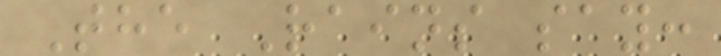The Rains say:
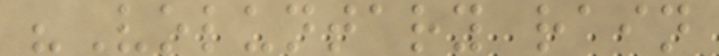"Voluntary rain
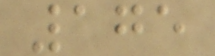175
